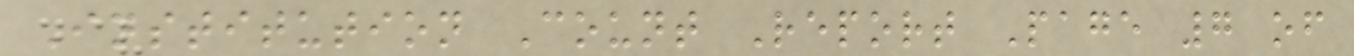Institution Count Report Page 7 of
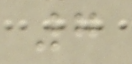7
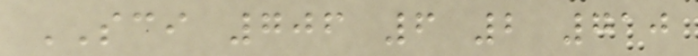SCI 706 6 2 710
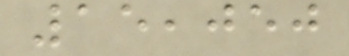15,050
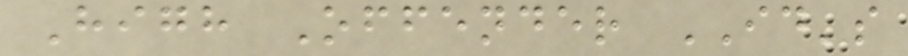High Offender ID's
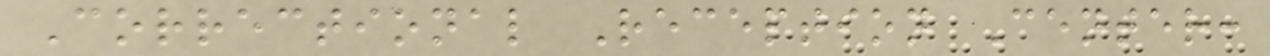Correctional Reception Center:
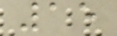15
